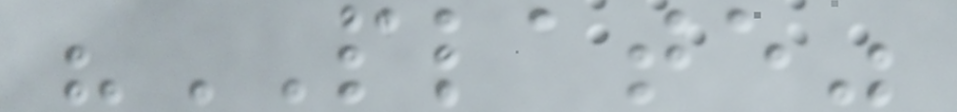"PLATE"
